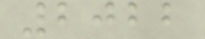2022
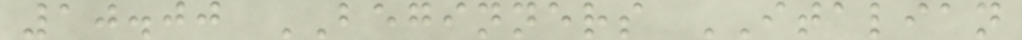10.00 BEGINNERS ITALIAN
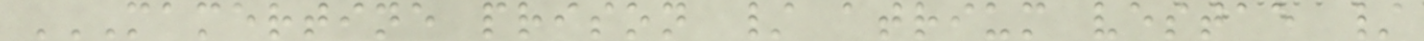MAMERTINE PRISON / ATRIUM VESTAE /
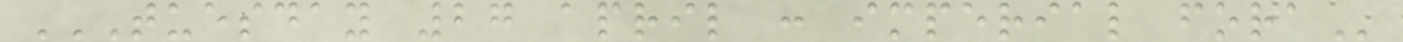TUESDAY 27 APRIL : IMPERIAL FORA
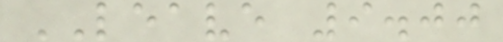LEAVE 9.00
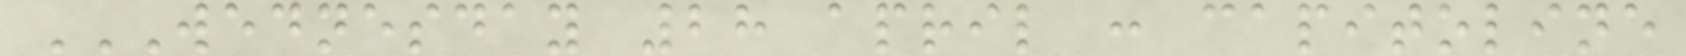WEDNESDAY 28 APRIL : CAPITOLINE
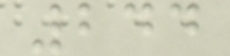244
